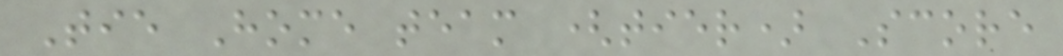Tie Home team (tier) Score
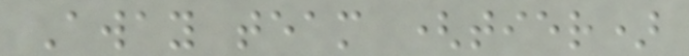Away team (tier)
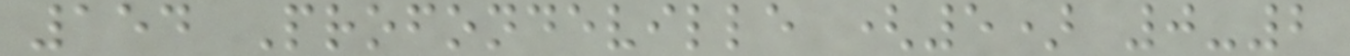154 Profondeville (5) 0-2
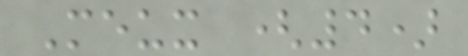Meux (4)
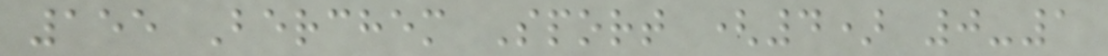155 Berchem Sport (4) 0-1
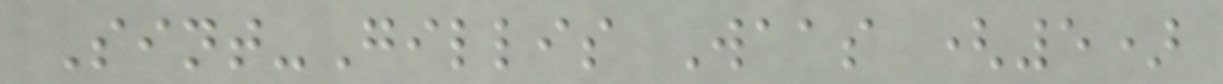Sint-Gillis Waas (5)
